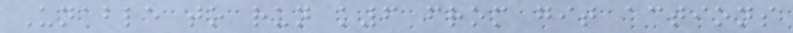Unable to run k6 from git actions
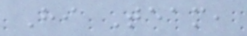Hi Team,
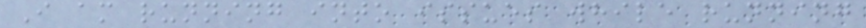I am running into issues while running
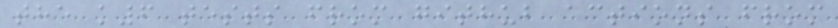the k6 tests from github actions from
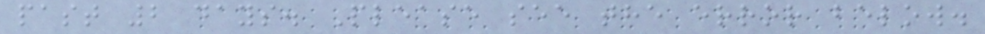past 2 days. Please see the error below.
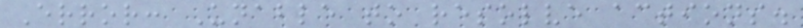Error: Unable to resolve actions.
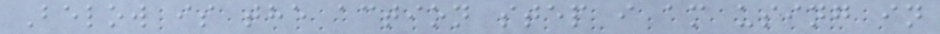Below is the action step i am using in
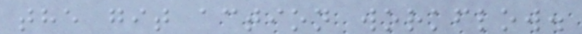the git action workflow.
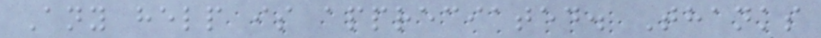Any help is appreciated. Thanks
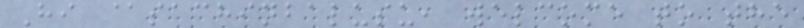Hi @sachinbalusu, welcome to the
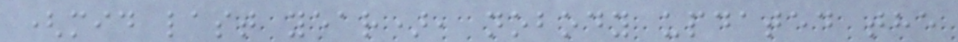(mid last year), nobody updated the
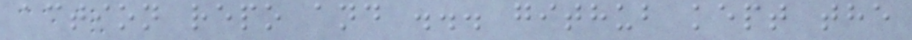action repo and ... github kept the
